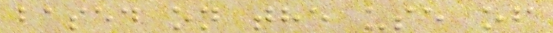based on the use of
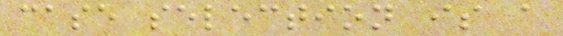case selection is a
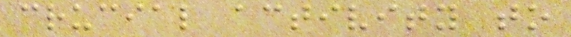crucial activity to
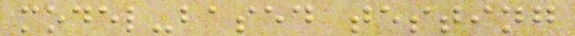model-based testing
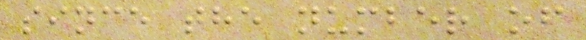since the number of
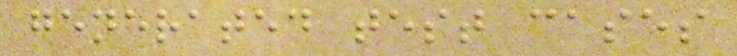generated test cases
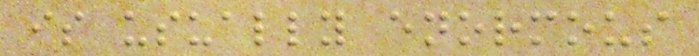is usually enormous
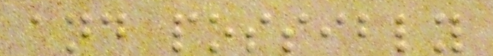and possibly
